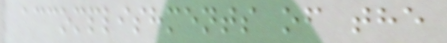accomplishments of the
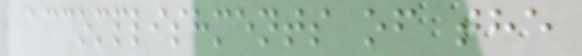accomplishments of the
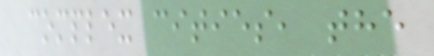complex cities, the
